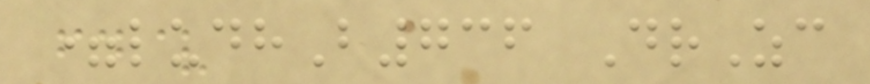=ludhB736 DrZc
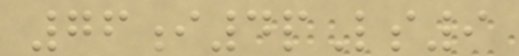76i4pLs9
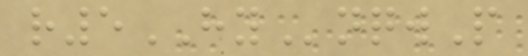r5HYnqwP
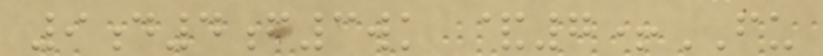9d4f3wk &7+FU
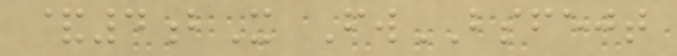&4bX FwBSFEJT
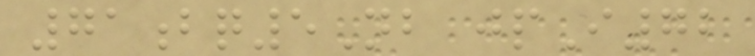71bq5Nb jpI72
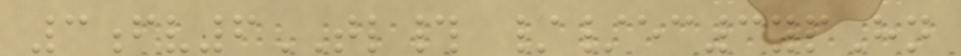3fv6TL# //ec3ypHn
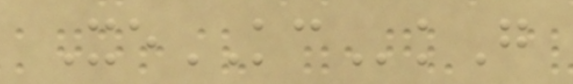XeKCkG
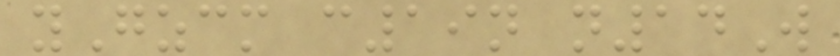yGzcm c19n n14W
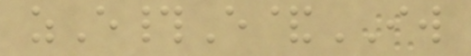zE#E&IW
